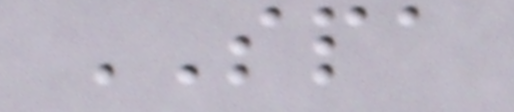SPA
